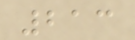213
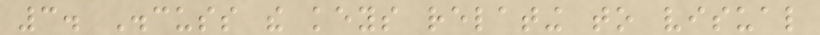3. Discuss the keys relating to visual
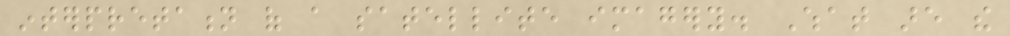interpretation of a satellite imagery. What are the
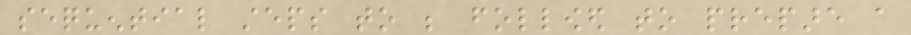sequential steps to be followed to prepare a
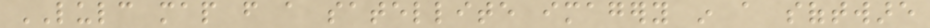LULC map from a satellite imagery in a software
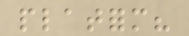platform?
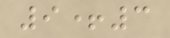9+3
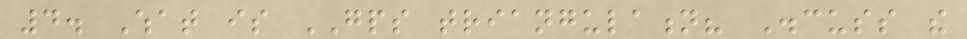4. What is GPS triangulation? Discuss the
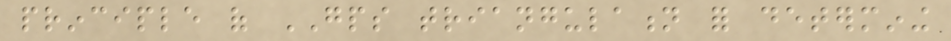principle of GPS triangulation for determining
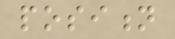position
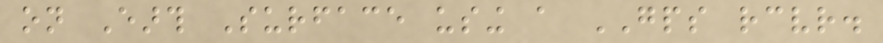on Earth Surface using a GPS receiver.
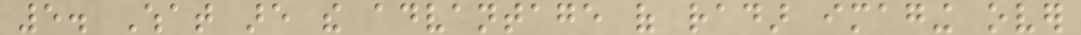5. What are the advantage of radar imaging over
